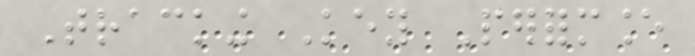Tracking Key Performance
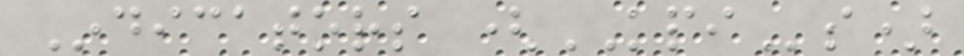Indicators (KPIs)
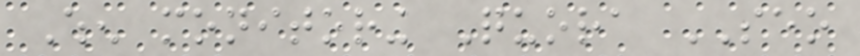When monitoring Quora SEO
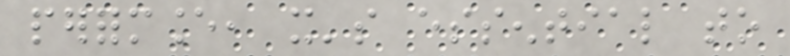performance, it's essential to
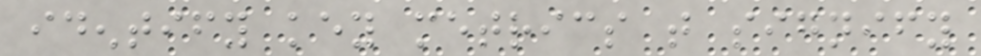identify key metrics that signify
